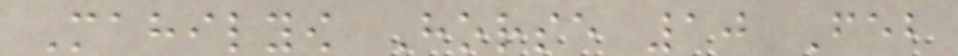Mahilyow Horse 10 Feb
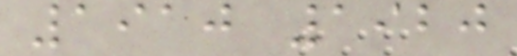1910 1920
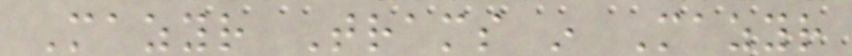Mazyr Trams in Mazyr
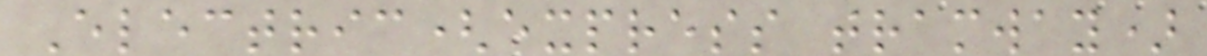Electric(express tramway)
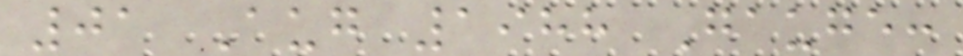01 Aug 1988 Gauge:
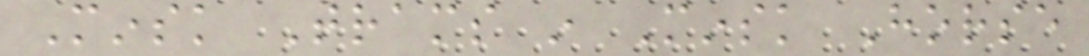Minsk Trams in Minsk Horse
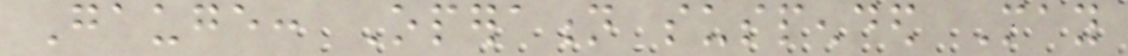Gauge: Operation suspended May
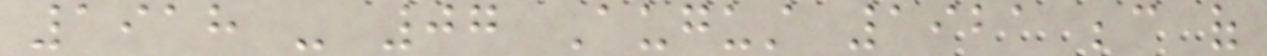1918 - 07 August 1921 because of
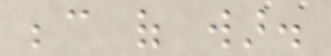because of war.
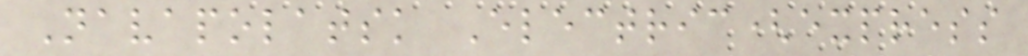Navapolatsk Electric(express
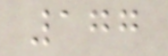177
